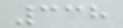338
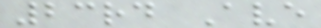23rd Ave
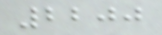2200
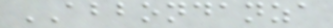ABBONDANZA
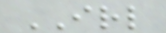IRL
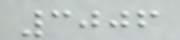3006
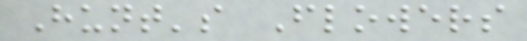Hunt's Flowers
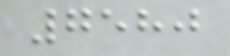7580
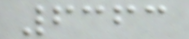6363
